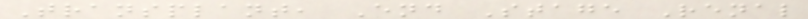Transplant, End Stage Renal
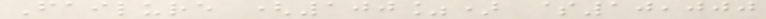Failure (100%) $10,000
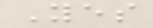Yes
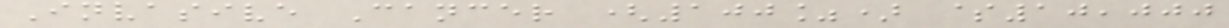Invasive Cancer (100%) $10,000
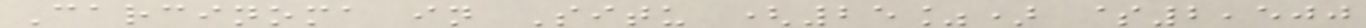Carcinoma in Situ (25%) $2,500
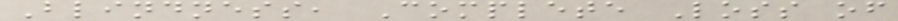Blindness, Complete Loss of
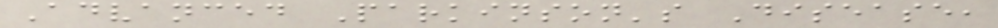Advanced Parkinson's Disease,
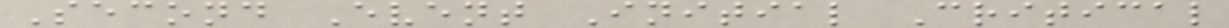Second Event Initial Critical
